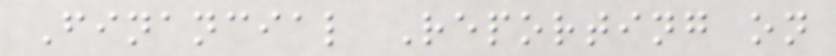Financial Reporting on
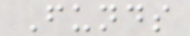Funds
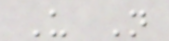U N
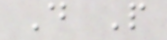D P
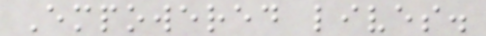Empowered lives.
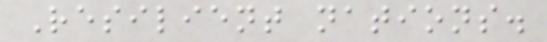Resilient nations.
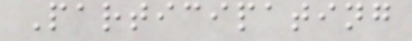Participating
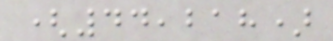(44,218)
